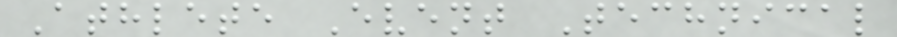Athlete Event Technical
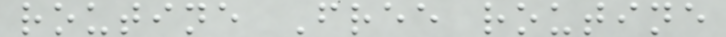routine Free routine
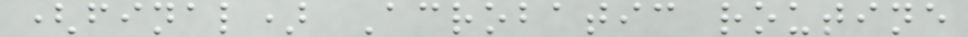(final) Acrobatic routine
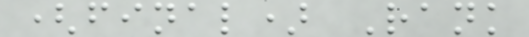(final) Rank
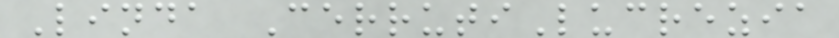Linda CerrutiLucrezia
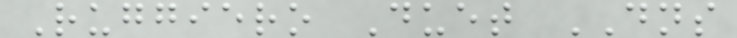Ruggiero Duet DNS
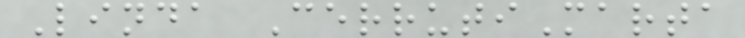Linda CerrutiMarta
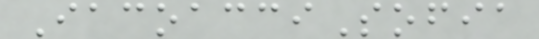IacoacciSofia
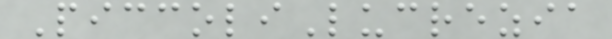PiccoliLucrezia
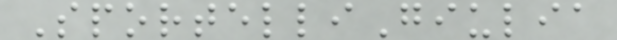SportelliGiulia
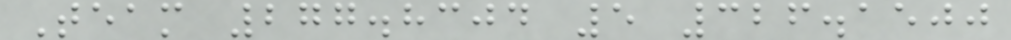Team 277.8304 5 326.1500
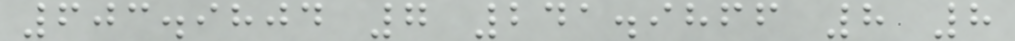603.9804 7 241.9866 8 8
